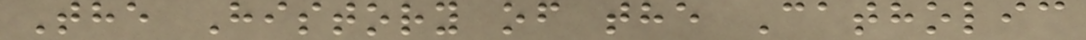The History of the Catholic
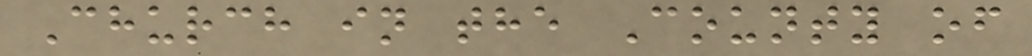Church in the County of
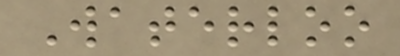Waterloo
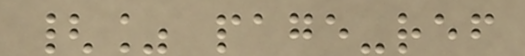{% page-ref
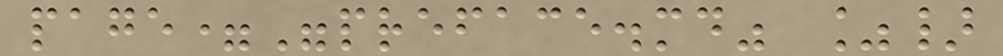page="preface.md" %}
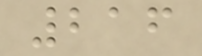216
